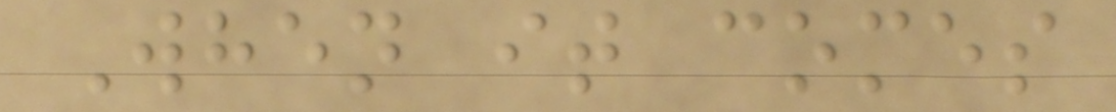When it comes
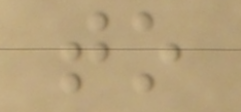to
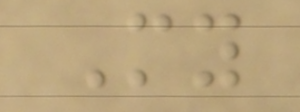My
